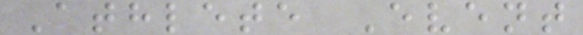Athlete Event
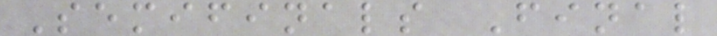Semifinals Final
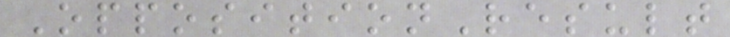OppositionResult
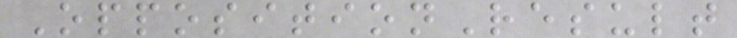OppositionResult
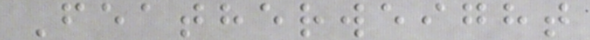Featherweight
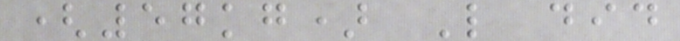(57kg) L did
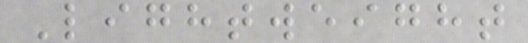Lightweight
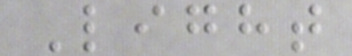Light
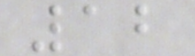12
